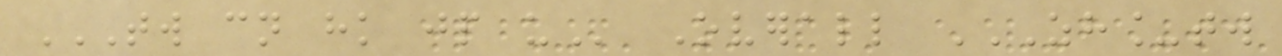TW CN HK JP US Overall ZH_TW
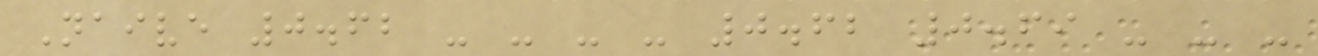Naive 0.62 - - - - 0.62 0.69 - - -
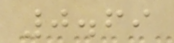0.69
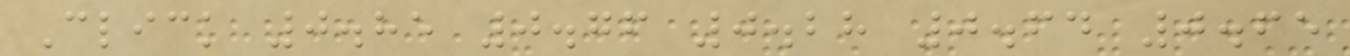Click 0.85 0.76 0.28 0.64 0.65
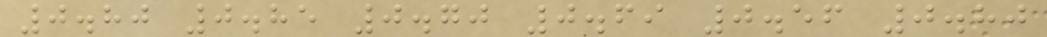0.80 0.85 0.70 0.69 0.56 0.80
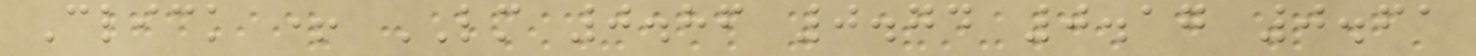Click + LM 0.86 0.74 0.17 0.61
